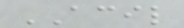ACIL
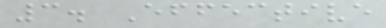3. Effective
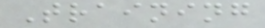Training
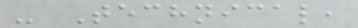- Technical,
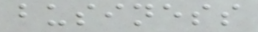business
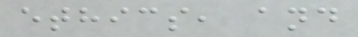ethics, and
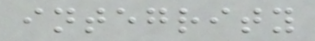integrity
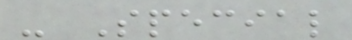- Special
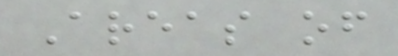Areas of
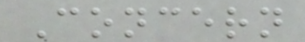Concern
